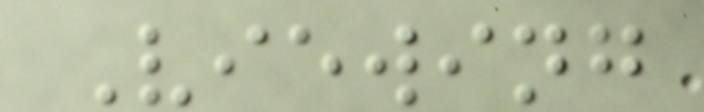Viewing
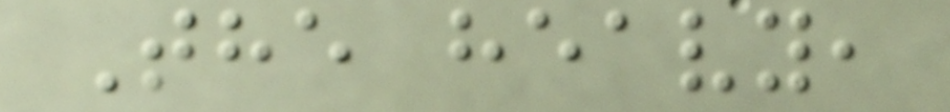The heavy,
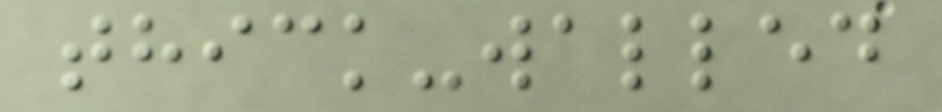thick-walled
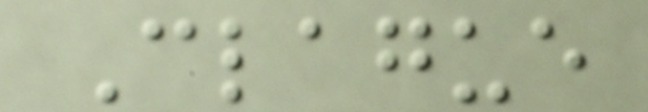Clague
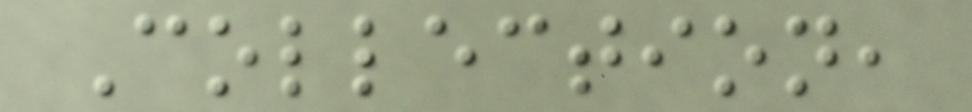Collection,
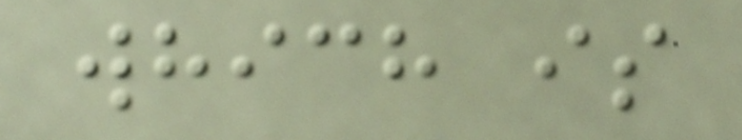which is
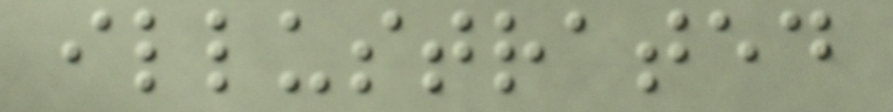illustrated
